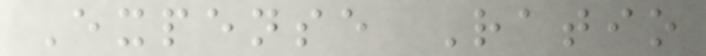Expense Ratio
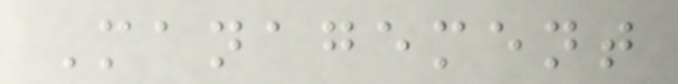Management
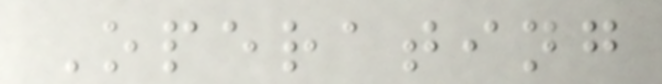Operating
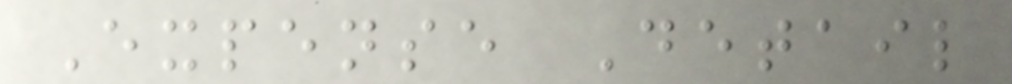Expense Detail
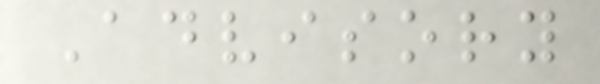Advisory
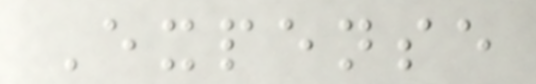Expense
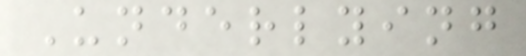Underlying
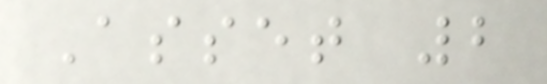Asset 2
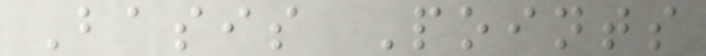Basis Points
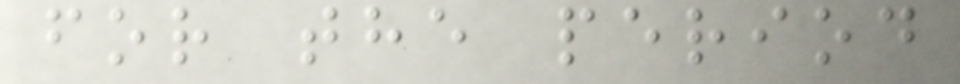for the period
